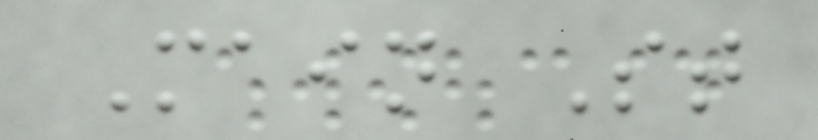Main St
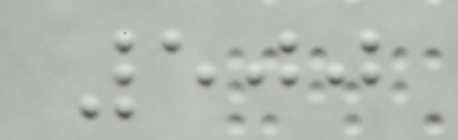500
